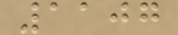1107
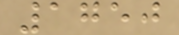1750
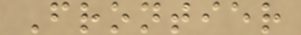Frontier
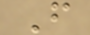F
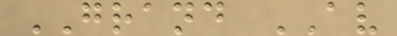GRAND AV
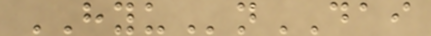HYUnDAI
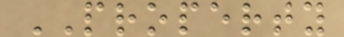PROPERTY
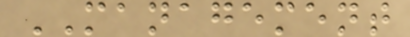MANAGEMENT
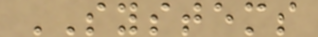SYSTEMS
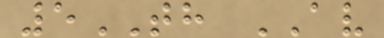5TH AV
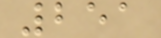251
